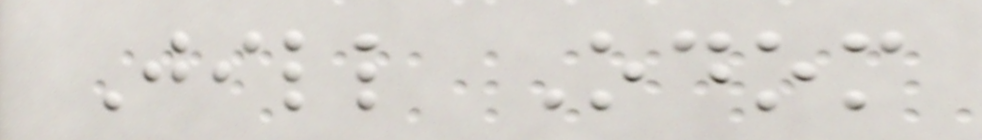Jill Odom
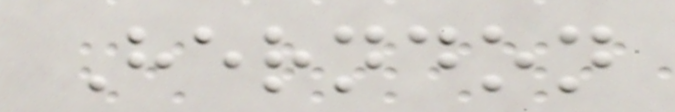Herndon
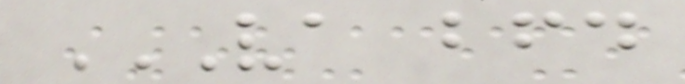VA BFD
